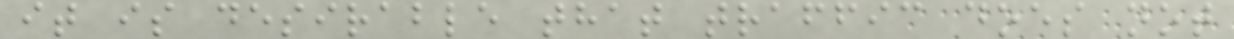it is desirable that traffic does not
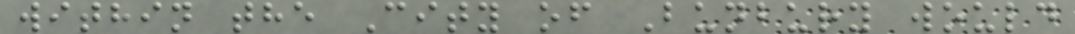within the City of Bunbury would
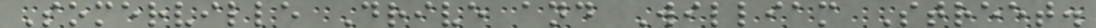Somerville Drive and William Street.
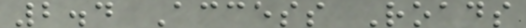2.4 Access Roads
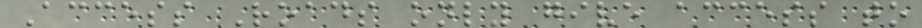Access Roads only give access to
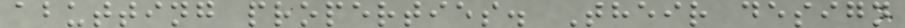abutting properties. Their design
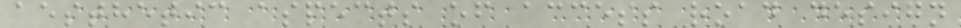aesthetic aspects of access road design
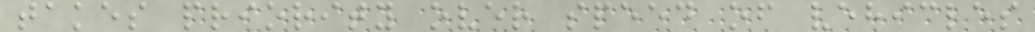takes priority over speed of vehicles
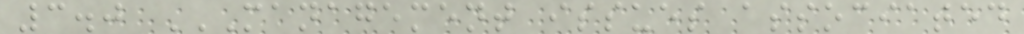3.0 MANAGEMENT ISSUES ASSOCIATED
